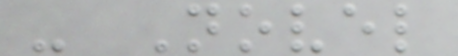- Novel
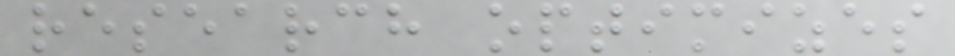research optimizes
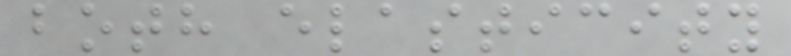both elasticity
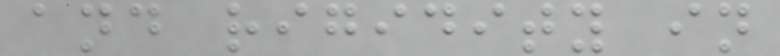and rigidity in
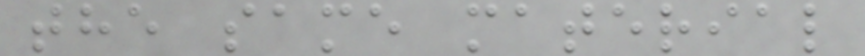the same material
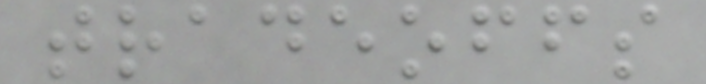tradeoffs
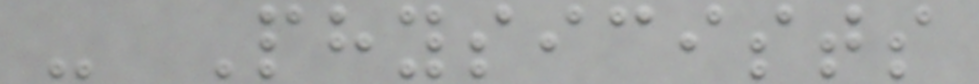- Physicists
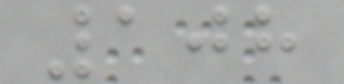108
